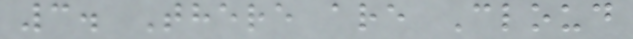3. There are Cloud
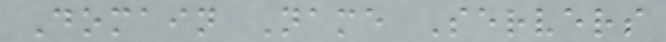Domain Name Servers
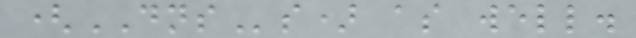(DNSs) as well.
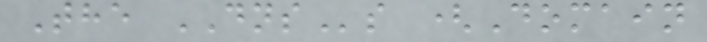The DNSs (Domain
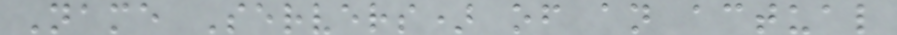Name Servers) of an actual
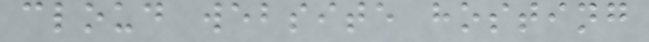cloud website hosting
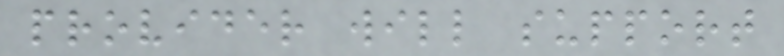provider will support
